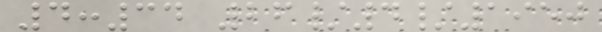4:34 26/4/1950
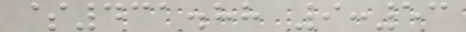$431.88 9:53
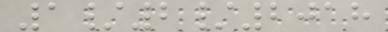1/2/2018
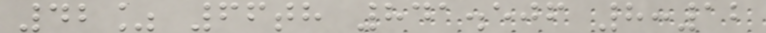42% 66th 841.506 8:12
